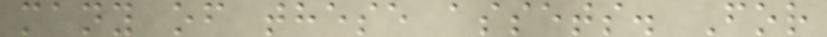many of these assets. For
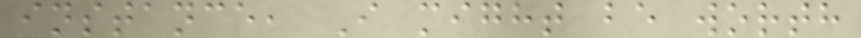instance, I might be worth
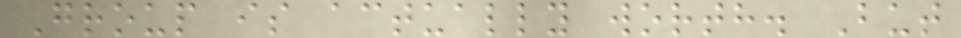Group is actually worth. But
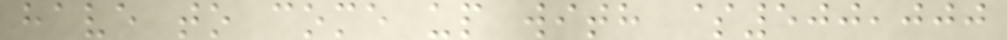have to come up with $500,000
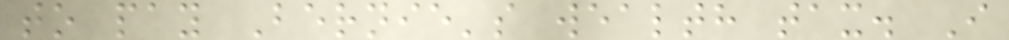to pay Bernie's wealth tax. I
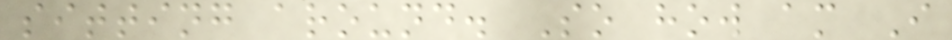sitting around. So how am I
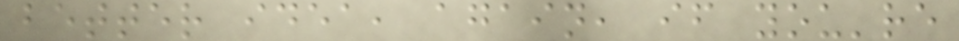better idea, again, if you're
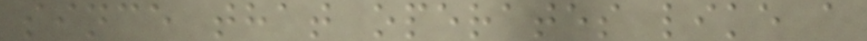since that operates like a
